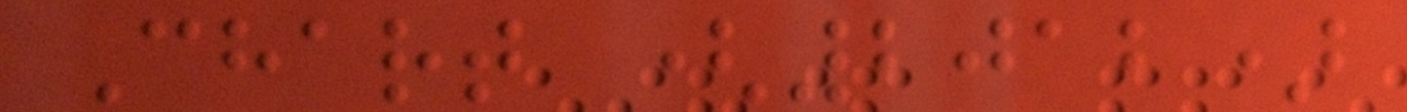Chart (2012)
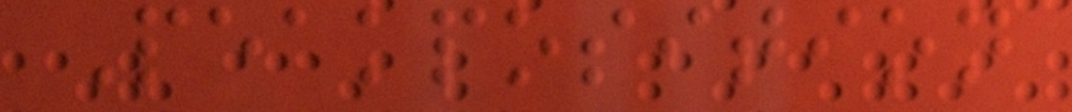Peakposition
